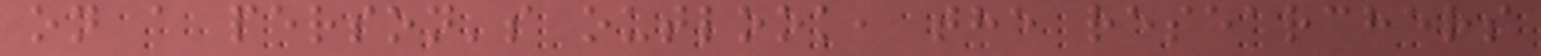on a person's outlook, the researchers
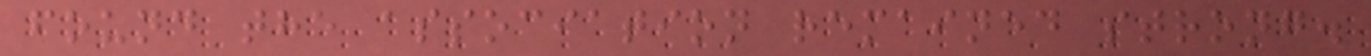found the association remained strong.
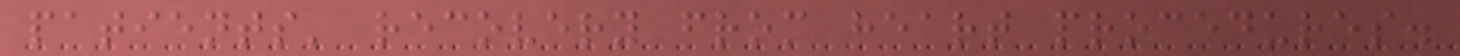patients' recovery from heart procedures.
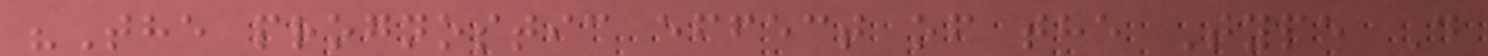"The prognostic effect of the Type D
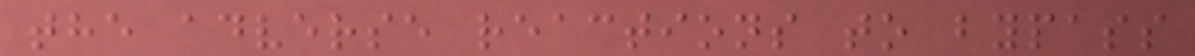the adverse reactions to bypass
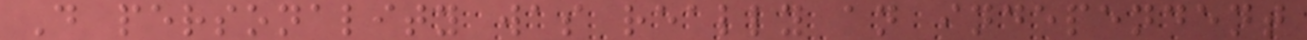D personality was really an independent
